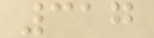317
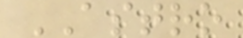ASTRO
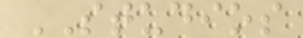STUDIOS
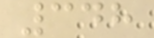348
